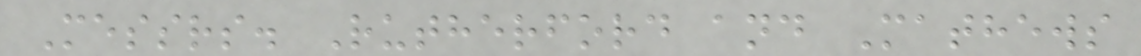Messrs. Rutherford and Mathews
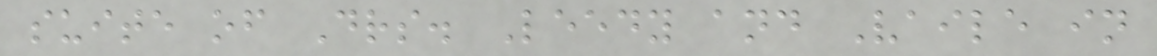suite of Drs. Leedy and Vaile in
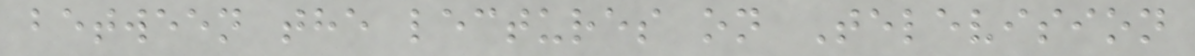between the lectures on Television
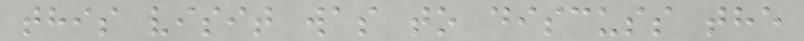this visit was to discuss the
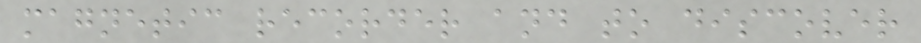magnetic recorder and to discover
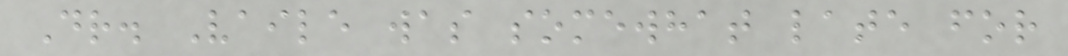Dr. Vaile was somewhat late for
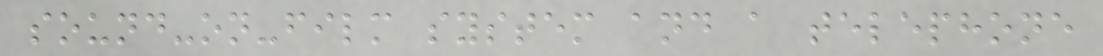sound-on-film system and a telephone
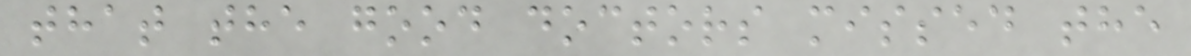that the good doctors missed the
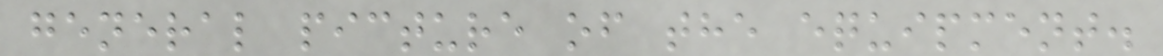general picture of the equipment.
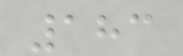183
